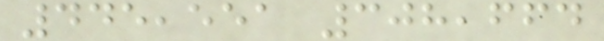445,551 308,664
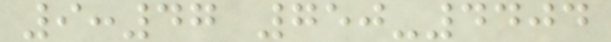9:47 750-4404
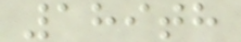189th
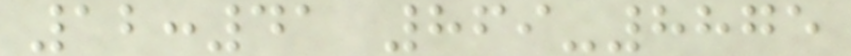12:41 869-8875
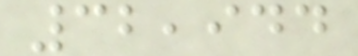32,944
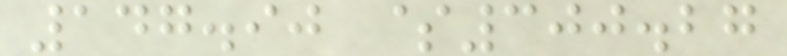147.90 $300.27
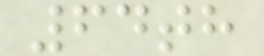64th
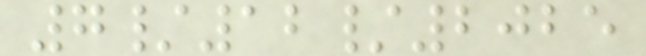7/12/2025
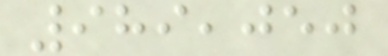989,050
